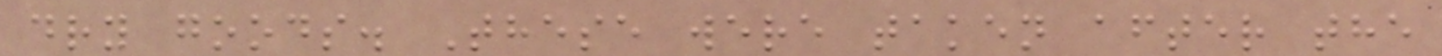dry goods. These were taken after the
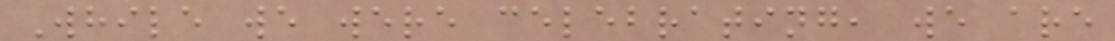While we were celebrating, we are
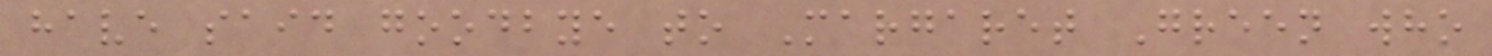have said goodbye to Margaret Green who
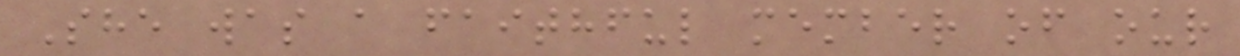She was a faithful member of our
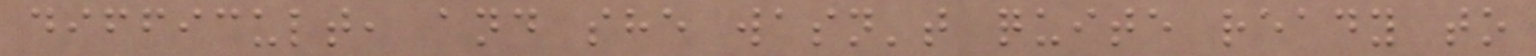difficult, and she wasn't quite ready to
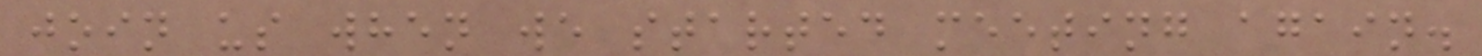join us when we started meeting again.
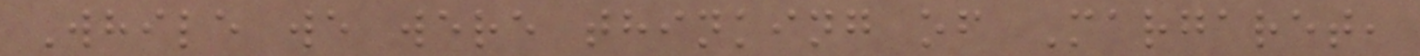While we were thinking of Margaret,
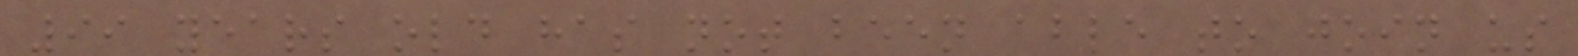99 years old has not been able to join us
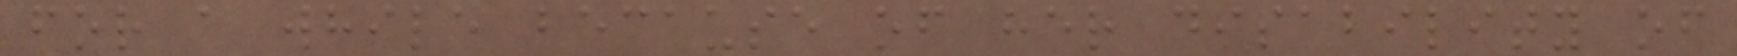for a while because of her disability of
